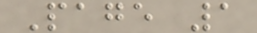Page 1
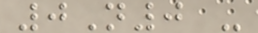0N0 -
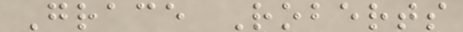Grace Roberts
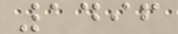1496
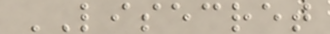LISECRET
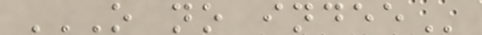O NO INDEE
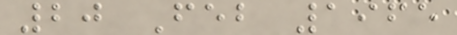20 Feb 1965
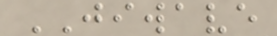JIWAVE
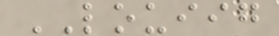LOUIIG
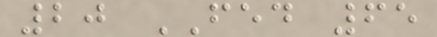20 FED 65
